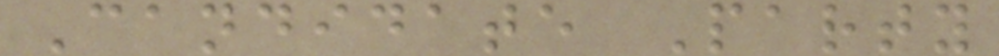Candidate Party
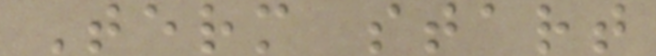Term start
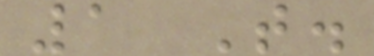1 T.
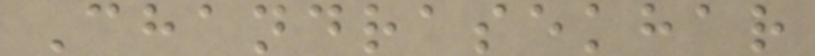Chandrasekhar
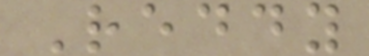Reddy
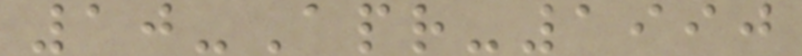10-Apr-1990
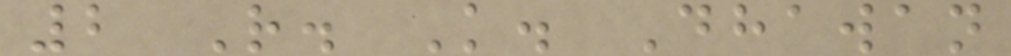2 R. K. Dhawan
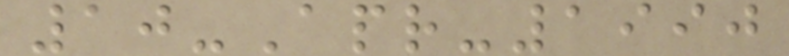10-Apr-1990
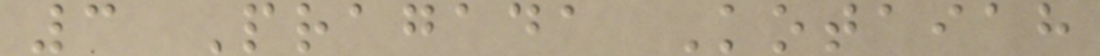3 Pragada Kotaiah
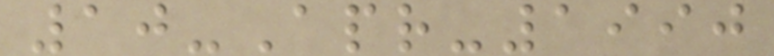10-Apr-1990
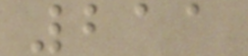211
